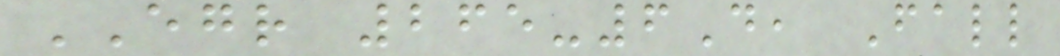EGR 265-6D, Fall
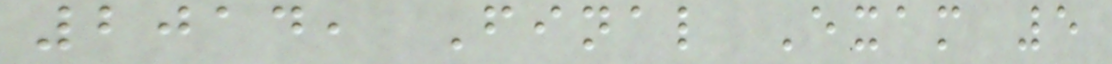2014, Final Exam 5
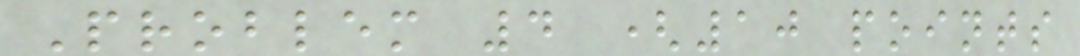Problem 4 (10 points
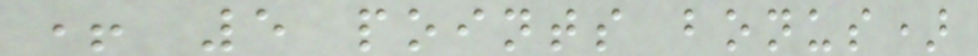+ 5 points bonus)
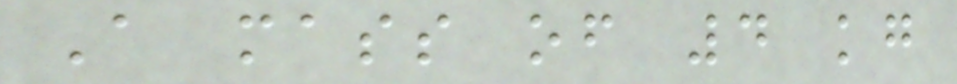A mass of 4 kg
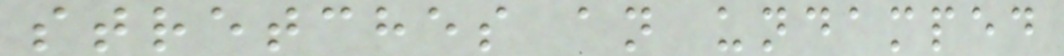stretches an undamped
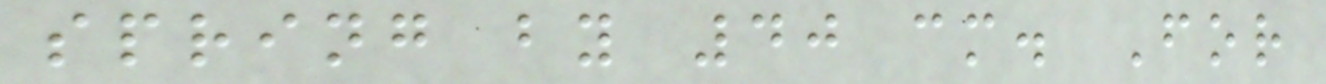spring by 40 cm. For
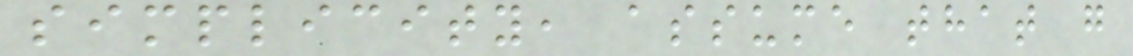simplicity, assume that g
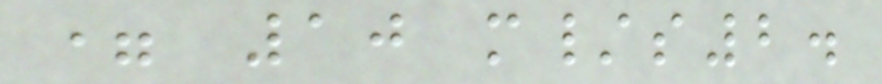= 10 m/s2.
